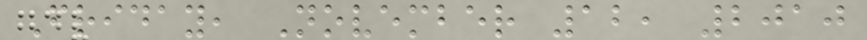Friday, November 12, 2010
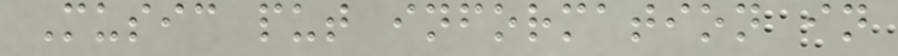Music put information in
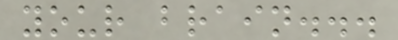your brain...
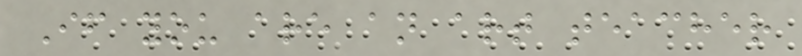If you are an art teacher
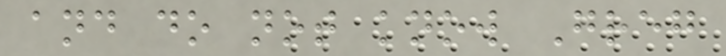and do not know Greg
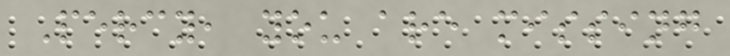Percy, you are missing
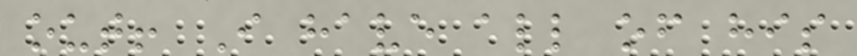out! I have all of his
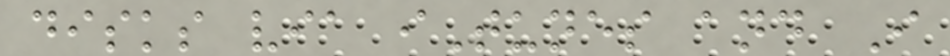disks via iTunes and I
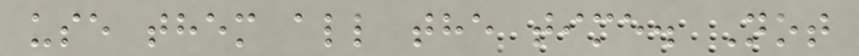use them all the time. Not
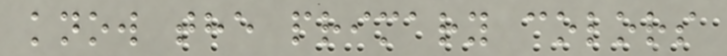know the primary colors
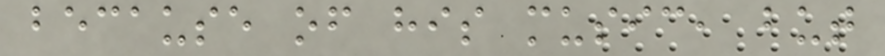because of his music, but
